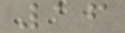16
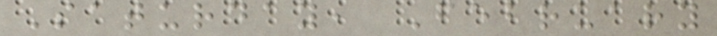Saturday, February
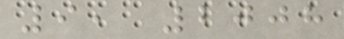9, 2008
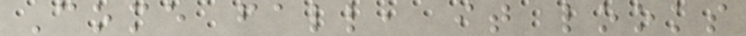Come fall, it looks
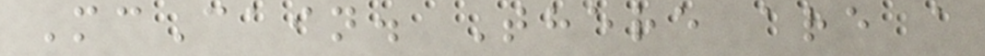McCain. There are a
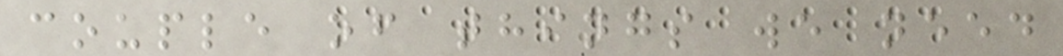couple of things we need
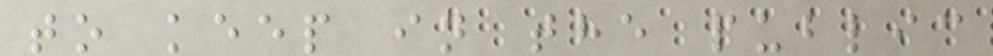to keep in the public
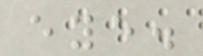eye.
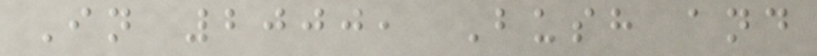In 2000, Bush and
